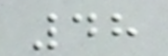48
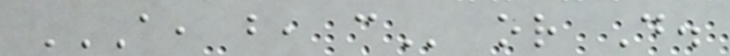A, B, C or D.
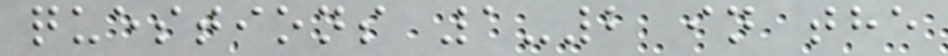questions 1-2 in the
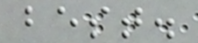best.
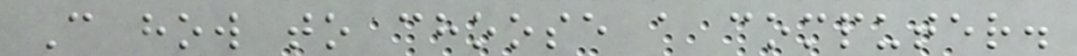C how to choose a computer.
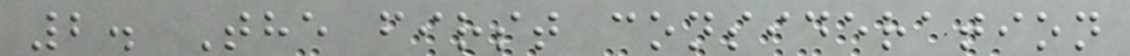2. The first consideration
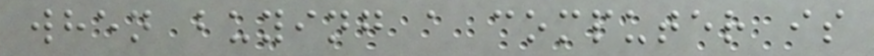when buying a computer is
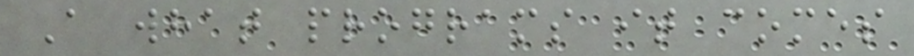A what programs it comes
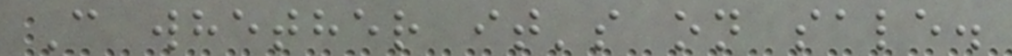C whether it's on sale.
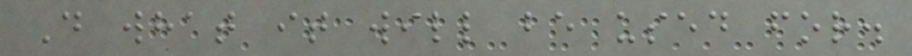D what it will be used for.
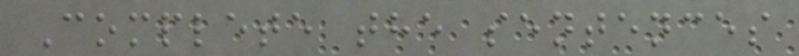Complete the sentences
